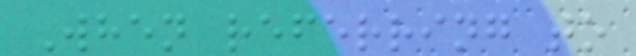When referring to
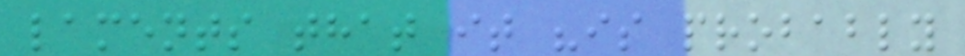laments that it "is probably
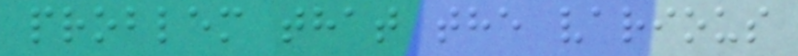problem that the various
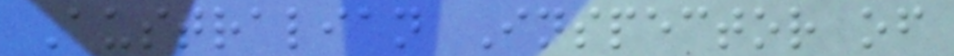Australian Inspector of
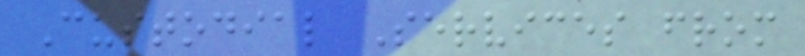Custodial Services from
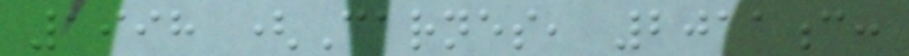1998 (Carnes, 2011c:
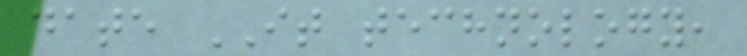date IT technology,
